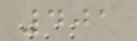401
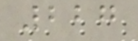227
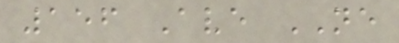156 Ave NE
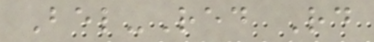Bel-Red Rd
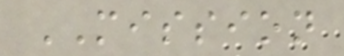MISSION
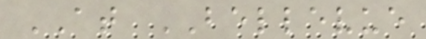AT BELLEVUE
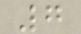7
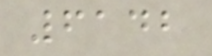6142
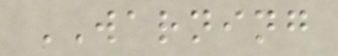WARNING
